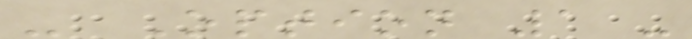- Option 1 -
